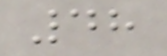48
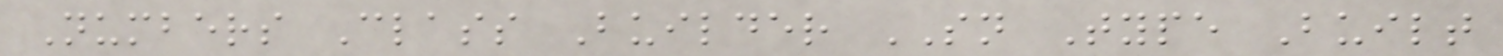Numbers Class Builder SN Type Built
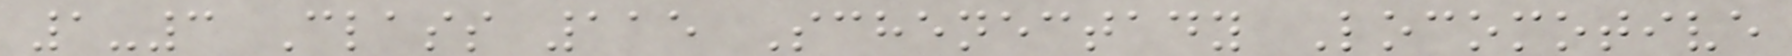1-3 Class 115 Schenectady Locomotive
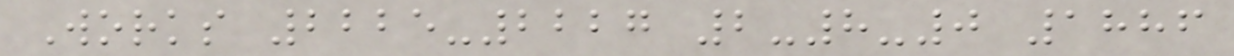Works 2225-2227 2-8-0 1886
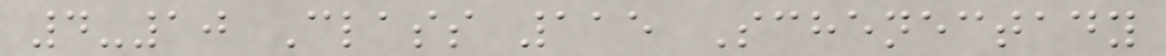4-10 Class 115 Schenectady
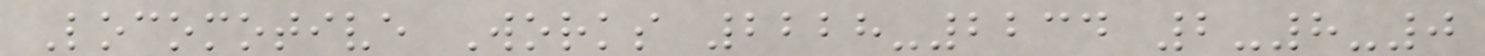Locomotive Works 2228-2234 2-8-0
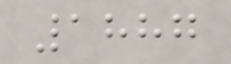1887
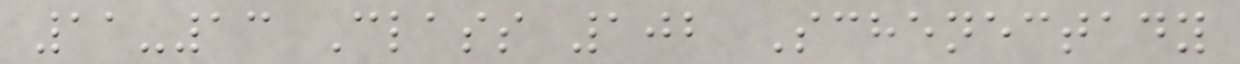11-13 Class 102 Schenectady
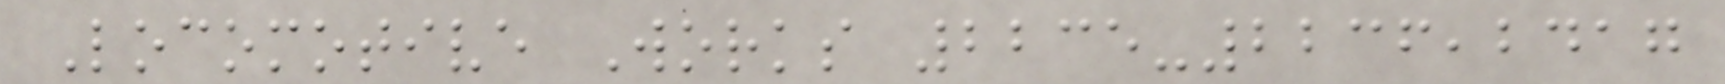Locomotive Works 2235-2236,2417
